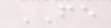FE
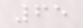65
